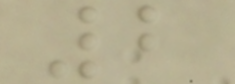2
